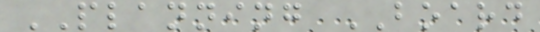PLANNING BOARD
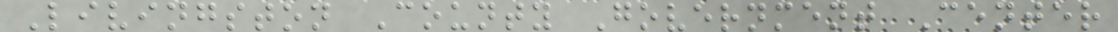Livingston County Government Center
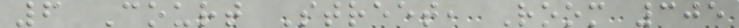6 Court Street, Room 305
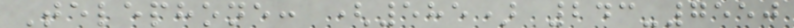Telephone: (585) 243-7550
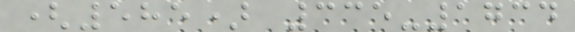(585) 335-1734
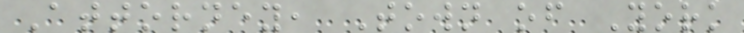Attorney, Town of York
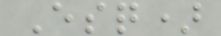Esq)
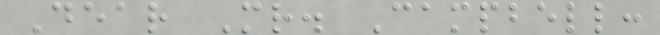Dear Mr. Campbell:
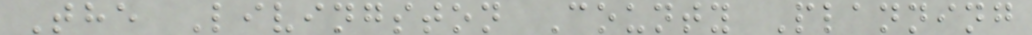The Livingston County Planning
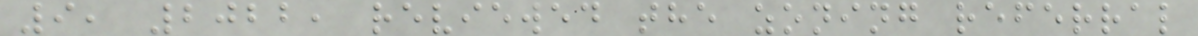9, 2022, reviewed the zoning referral
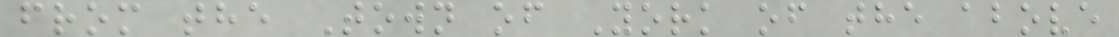from the Town of York of the above
